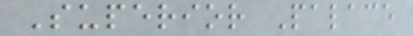Superior Palace
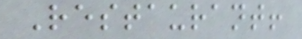Restaurant!
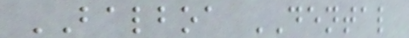BALBOA DENTAL
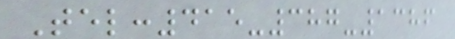Tel:415-387-1386
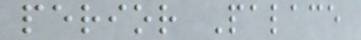perior Palace
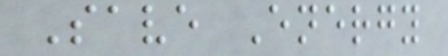Save Energy
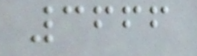3666
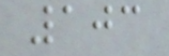103
